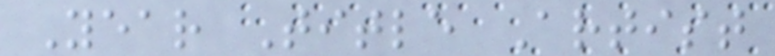Year Title Artist
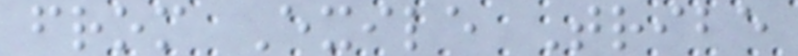from Exile Tribe
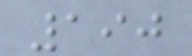190
